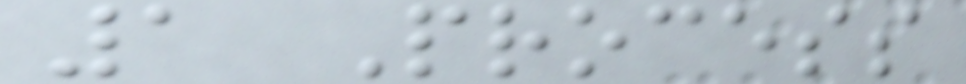1 Process
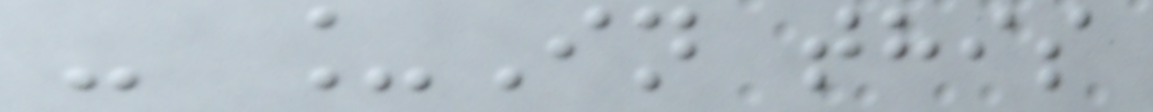- _In this
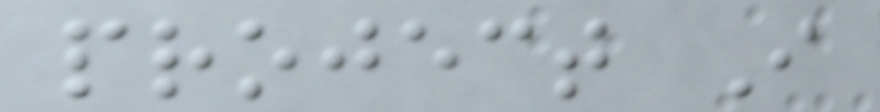project I
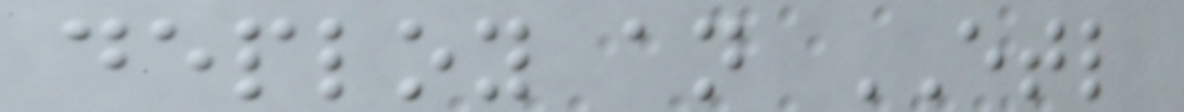deploy an ETL
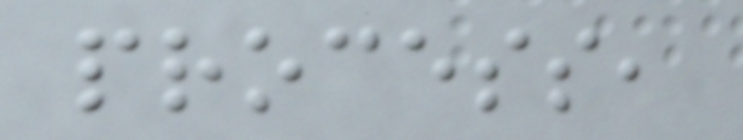process,
